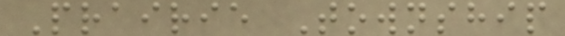Prairie Township
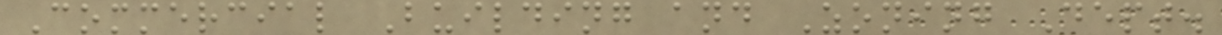Commercial Building and Zoning Dept.
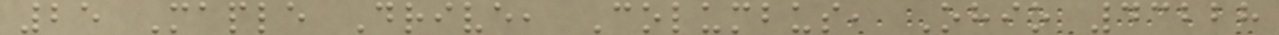25 Maple Drive, Columbus, Ohio 43228
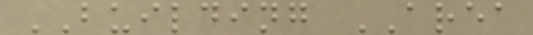BUILDING AREA
